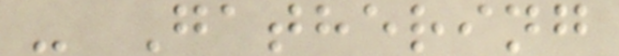- Gathering
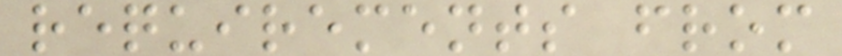requirements from
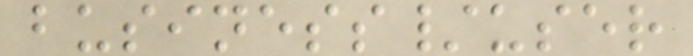business/user
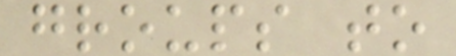groups to
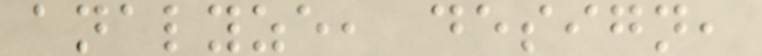analyze, design,
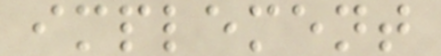implement
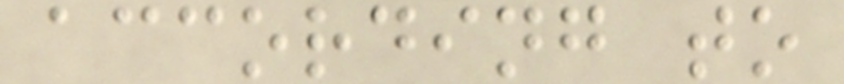according to
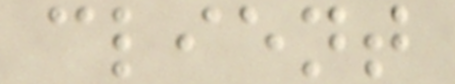client
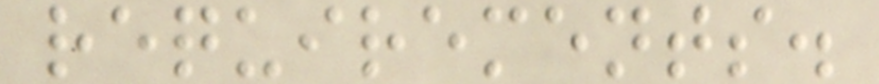requirements.
